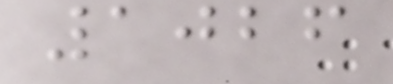1026
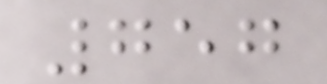757
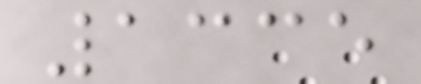1335
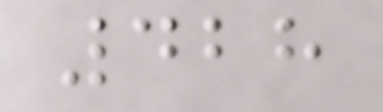428
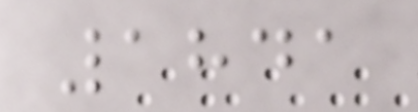1841
